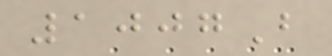1007B
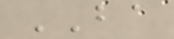BA
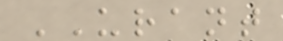URANT
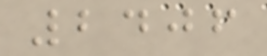2406
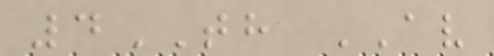4TH AV
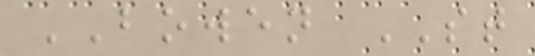BOWEN ST
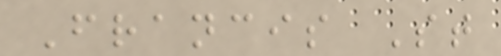Francis St
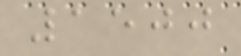1500
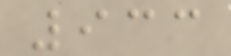933
